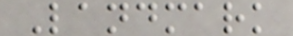Landmark
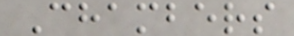Chambers
